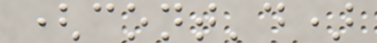(cont'd)
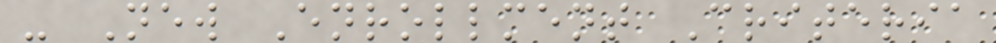- New Enrollment Criteria
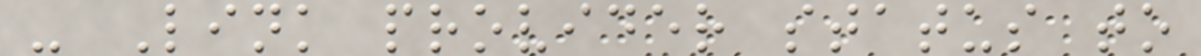- Link provider status to
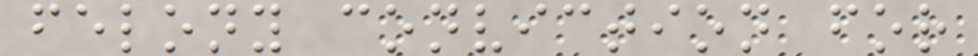felony conviction for
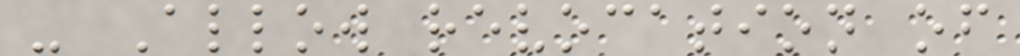- Allow revocation of
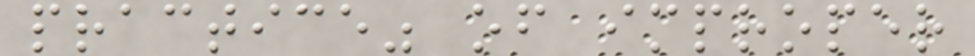practice" of improper
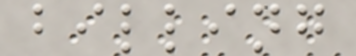billing
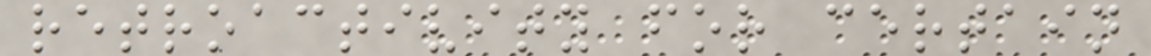retroactivity for certain
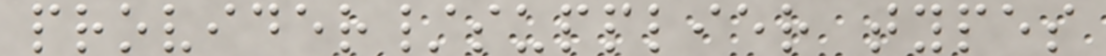provider/supplier types
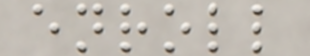enroll
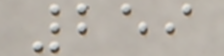259
